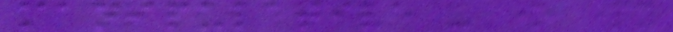manipulative - one party
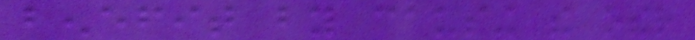benefit by causing the other
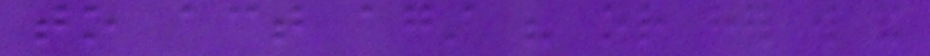to act against his or her will and
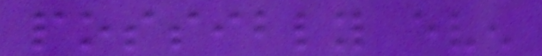possibly even
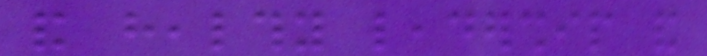and healthy leadership and
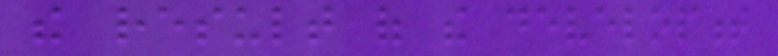the result of the development
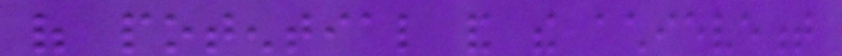of potential and the achievement
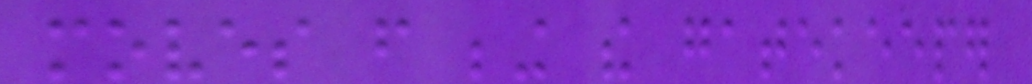moves from being the gatekeeper
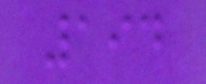194
